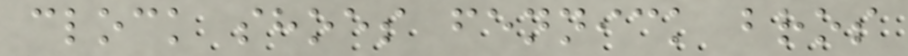clock shoes fennick bros
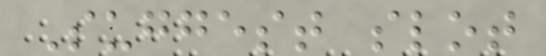Suggest slot
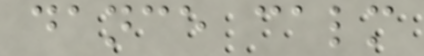dance calm
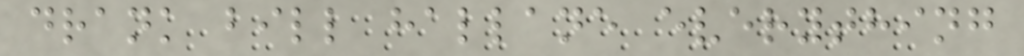drank bill hallane everything
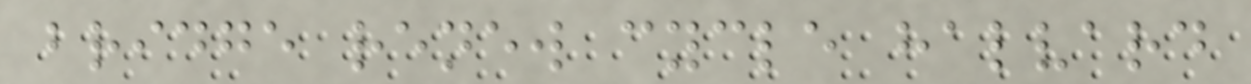bridge renew cycle halvard
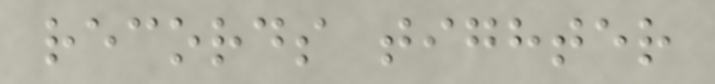records tighter
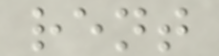rent
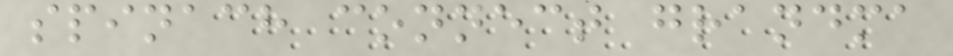spinach connect grandma
